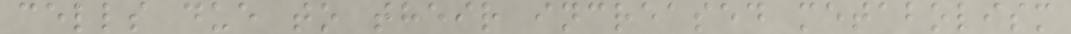cells due to their increased metabolism
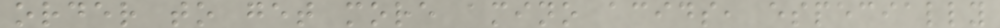order to get more amino acids, especially
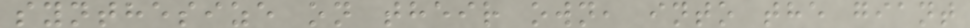synthesize on their own, into the giant
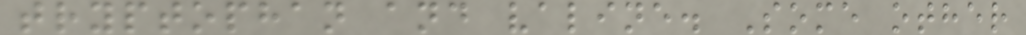tryptophan and valine. Some other
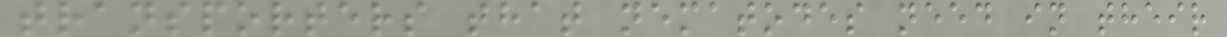transporters that nematodes need in their
